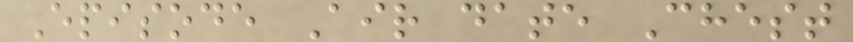Episode Air date Chest
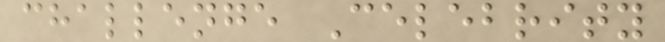challenge Celebrity
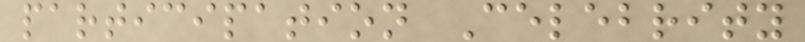participation Celebrity
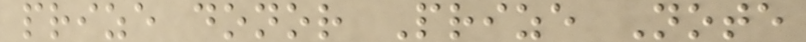prize donor Prize Note
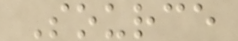Source
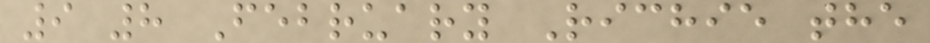9 8 February Richie the
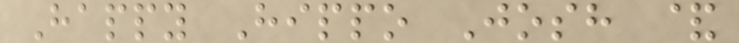Happy Hippo Josh &
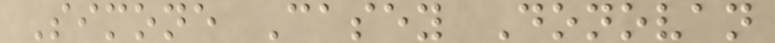Simone Casey Donovan
